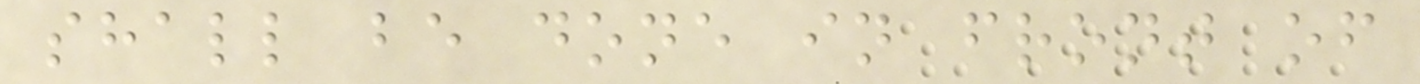shall be done in front of
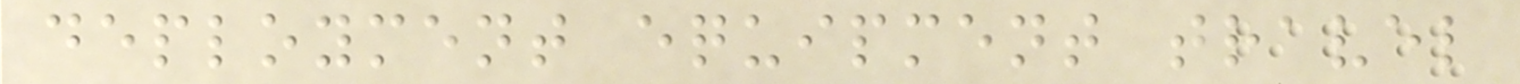deployment equipment travel
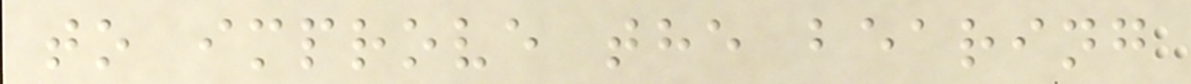to improve the bearing
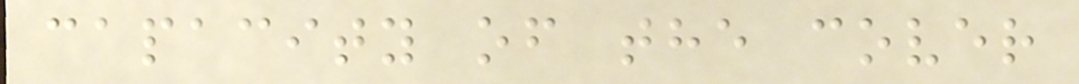capacity of the cover
